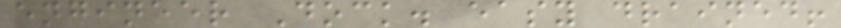engineer Dock. easy drained!
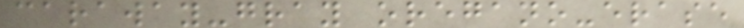caraway-gray oregano-erase
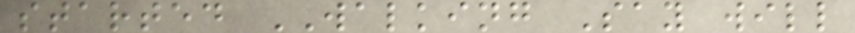started WALKING Say will
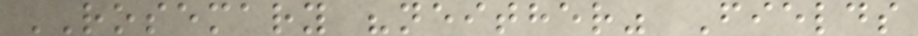ROSEMARY "neither" Fields
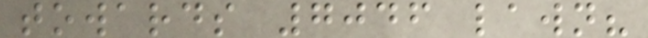towards 7046 lawn?
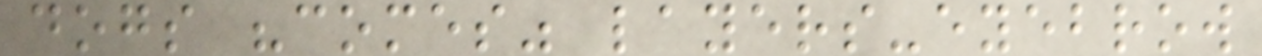dogs "comes" layers-eyebrow
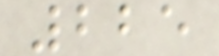225
